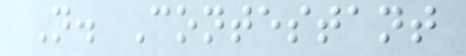N. Contestant
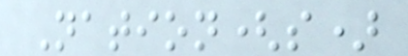Nation(s)
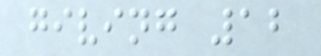giving 12
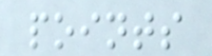points
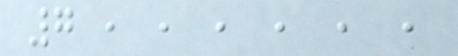7 , , , , , ,
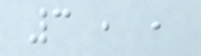3 , ,
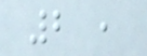2 ,
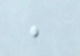,
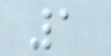1
